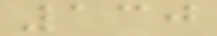130
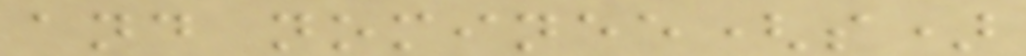and nominee(s)
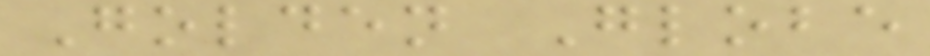Golden Globe
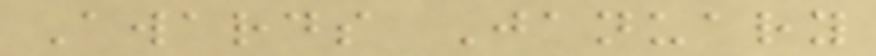Awards January
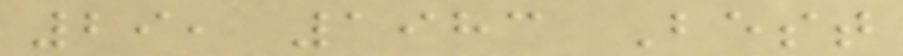29, 1983 Best
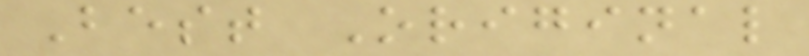Best Original
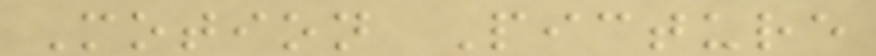Motion Picture
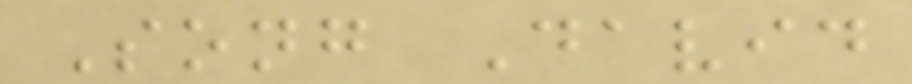Song David
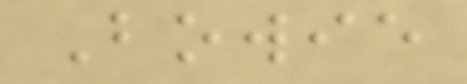Bowie
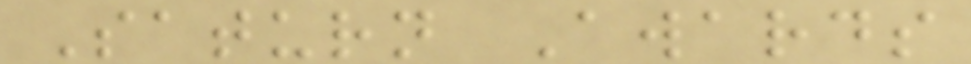Saturn Awards
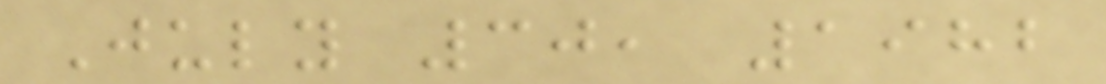July 30, 1982
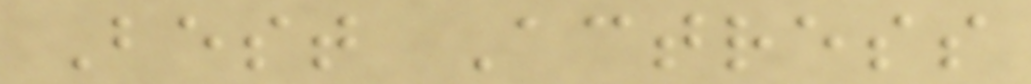Best Actress
